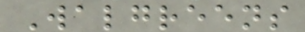Walgreens
